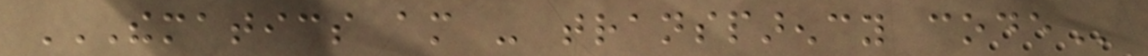THEMATICS AM - TRANSPARENCY CODE
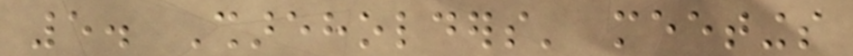5. Shareholders' meetings
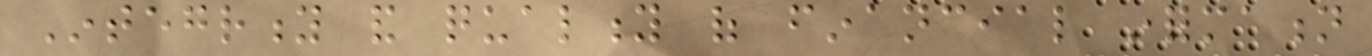Integrity and quality of financial information
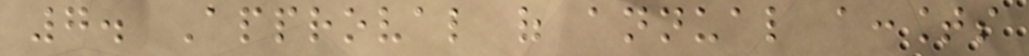7. Approval of annual accounts
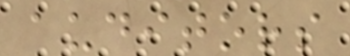auditors
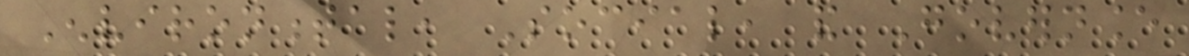Environmental, Social, and Governance
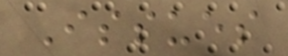Issues
